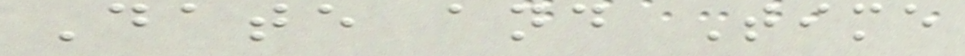Date and Time
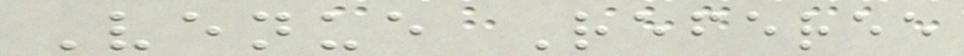Venue Referee
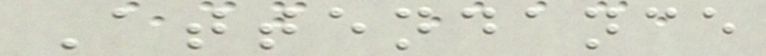Attendance
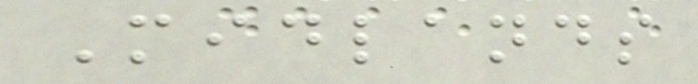Midlands
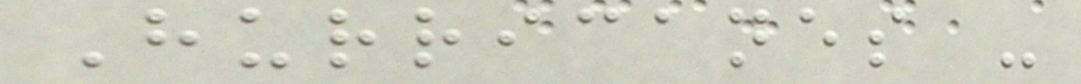Hurricanes -
